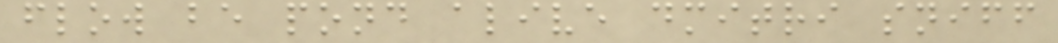flow be pond alive dmitri sniff
